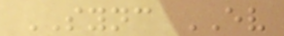SYNC EV
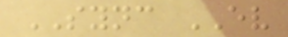SYNC EV
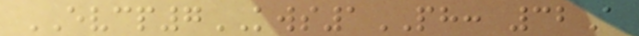EVCP7KWS1PH: 32A
